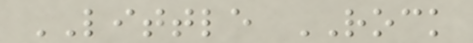LITTLE ROCK
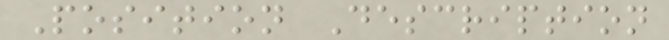Position Description
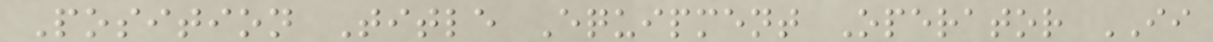Position Title Equipment Operator II
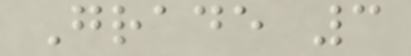Grade 3
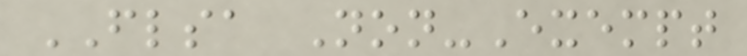FLSA Non-Exempt
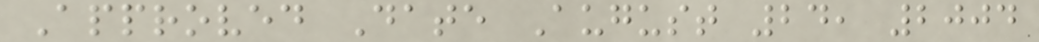Approved Date August 24, 2004
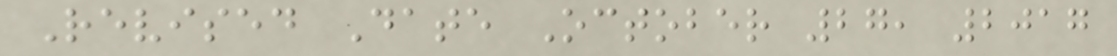Revised Date October 27, 2017
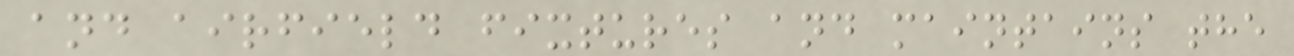and airfield fixtures and maintains the
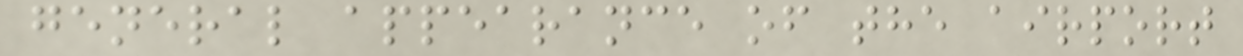general appearance of the airport
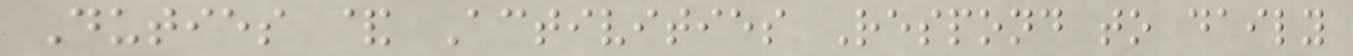Duties & Activities Respond to daily
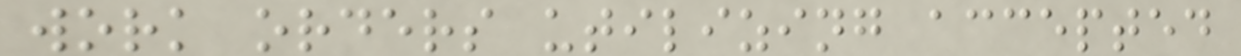work orders utilizing accepted
